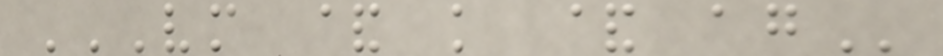VM & K & AG
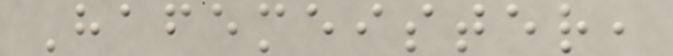Hafemeister,
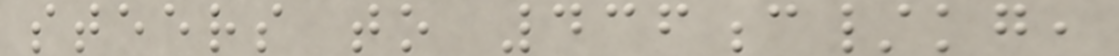steers to 436c/kg,
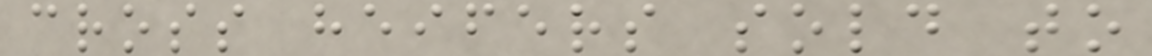cross heifers sold to
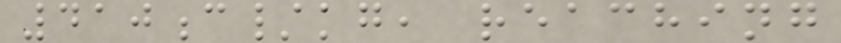410c/kg, reaching
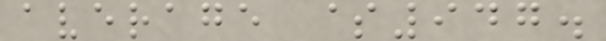average $947.
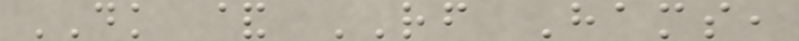DK & RF Hams,
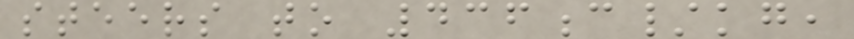steers to 436c/kg,
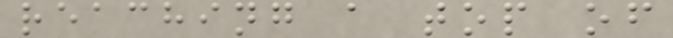reaching a top of
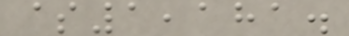$1,181.
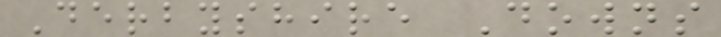Derbyshire Downs
